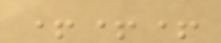+++
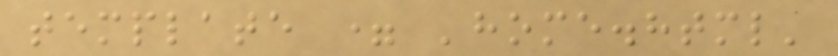template = 'home.html'
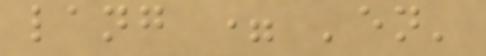lang = 'en'
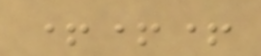+++
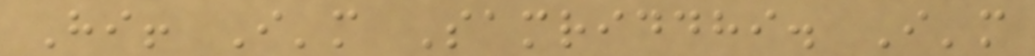Hi! I'm Samriddhi. I'm
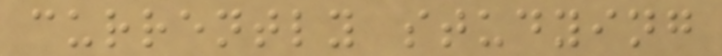currently studying
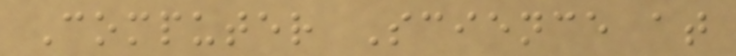Computer Science at
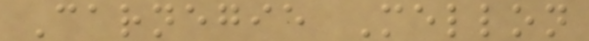Carnegie Mellon
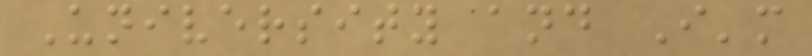University and I'm
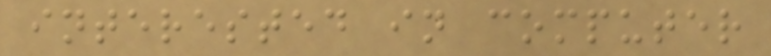interested in computer
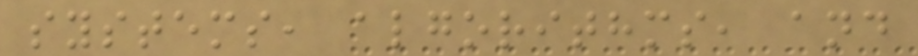systems, algorithms, and
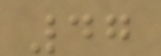47
